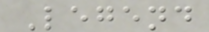Legend
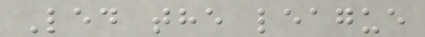Led the league
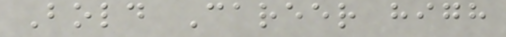Bold Career high
